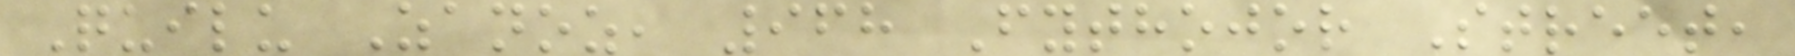Quilu Zanoz, 968 Fythojor Street,
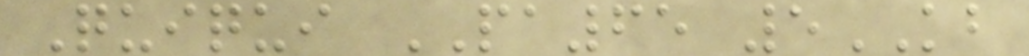Quiqui PA65 5KB
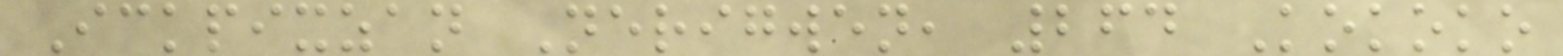Ickpixzan Nerigwen, 264 Kokoko
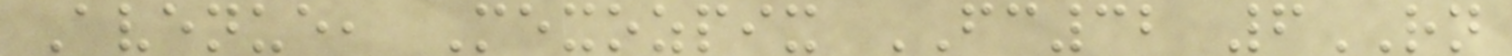Avenue, Mexozpix FC32 6RN
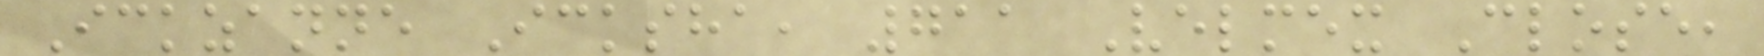Ickzanne Icksha, 711 Velmex Close,
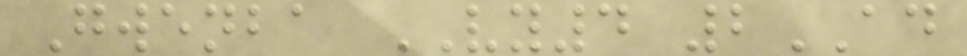Gwenba VY4 2AD
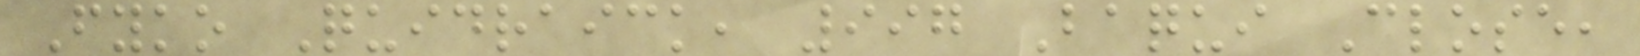Fyko Quidraick, 997 Baqui Close,
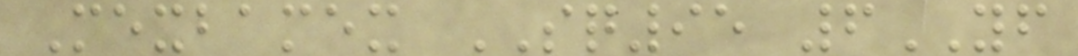Mexbamex SQ95 6YF
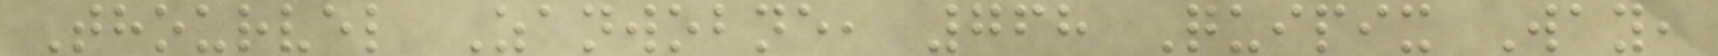Thourvel Zanwobne, 768 Quipix Way,
